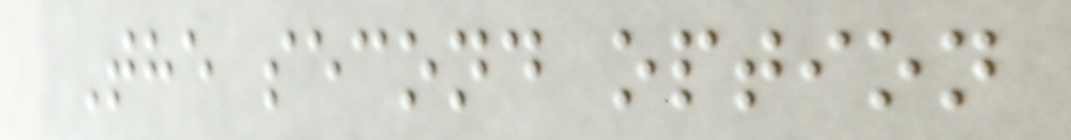The second option
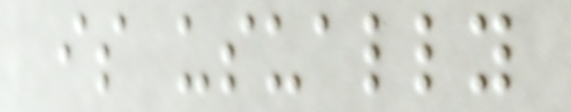is usually
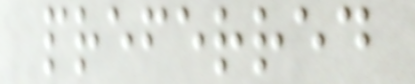preferred
